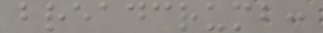breadcrumb:
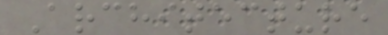Architecture
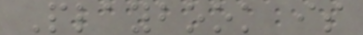Playbook is
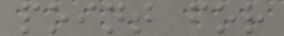point for
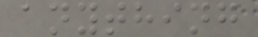anything
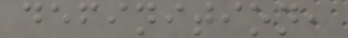definition,
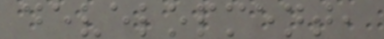development,
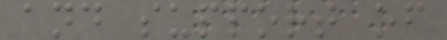and support of
